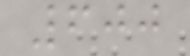600
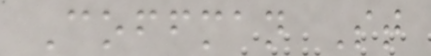Coffman St
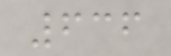636
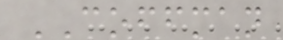COFFMAN
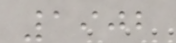1902
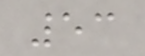53
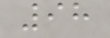98
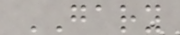GARY
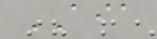AIA
